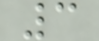3
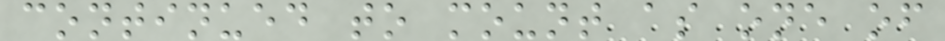continued to mount as one of
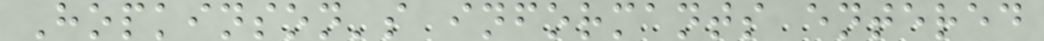Hopkinson's informants entered
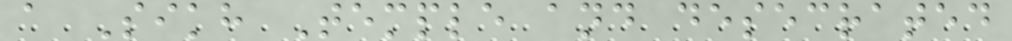a Sikh Temple and desecrated
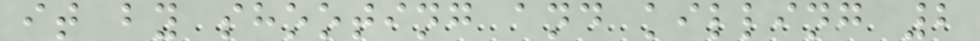it by shooting and killing 2
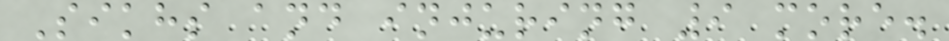Sikhs and injuring 9 more.
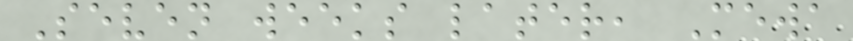Seven weeks later, Mewa
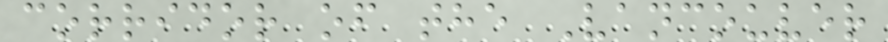corridor of the Vancouver
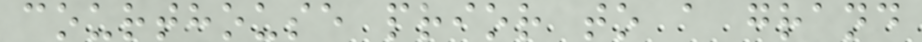courthouse prior to a grand
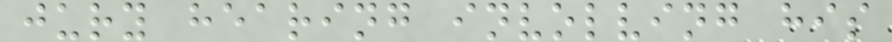jury hearing involving his
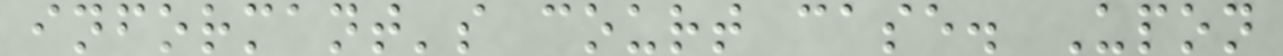informant's court case. Upon
